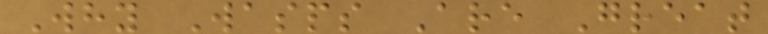Why Wasps Are Great
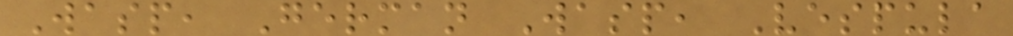Wasp, German Wasp, Vespula
